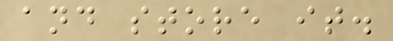and store it.
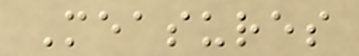Measures
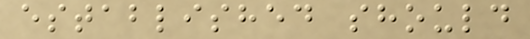established should
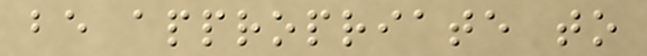be appropriate to
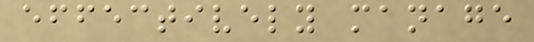effectively manage
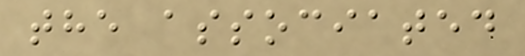the associated
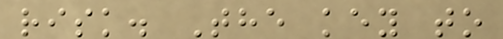risk. The key to
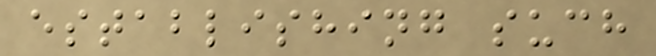establishing such
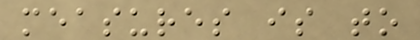measures is to
